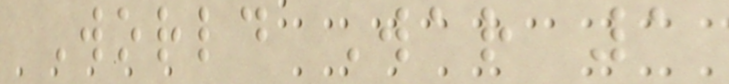World War 1
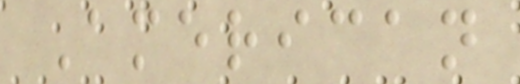American
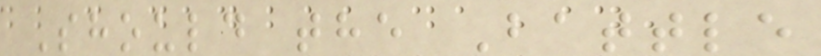Should the Battle
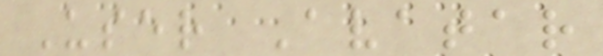User Avatar
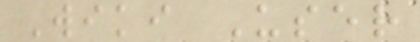Wiki User
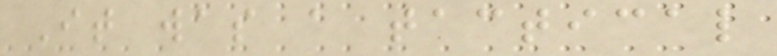It was a tactical
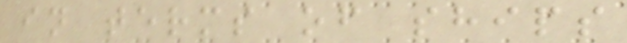in terms of ships
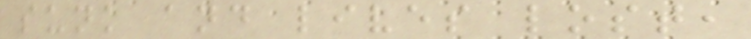sunk and lives lost,
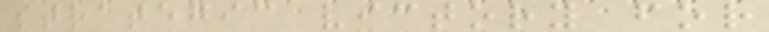strategic victory for
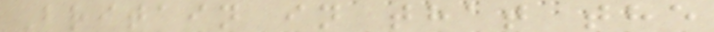Britain in that the
